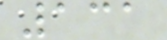131
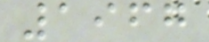1967
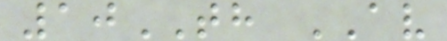10TH AV
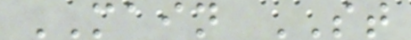MAIN ST
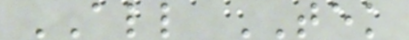ALL TEK
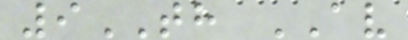9TH AV
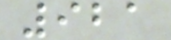921
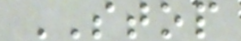STOP
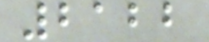2122
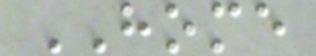HOME
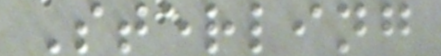Sterling
